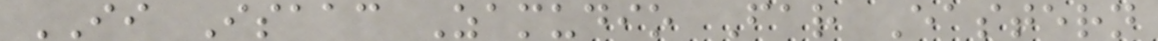II Isaac Zamudio Far Eastern
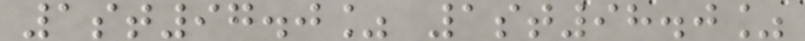1st97.0% 1st98.0%
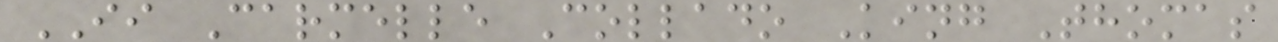II Carmelle Collado King Thomas
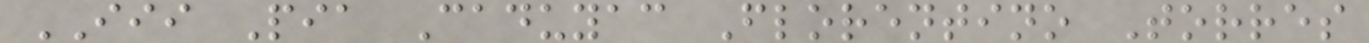III Pia Caduyac Florentino Torres
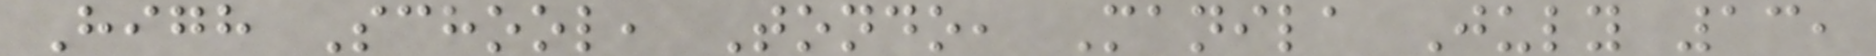High School, Tondo, Manila July 13,
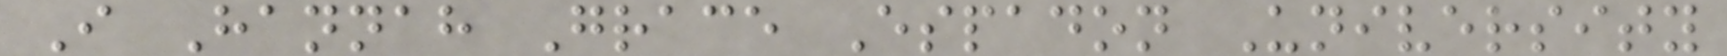I Hannah Grace Espadon University
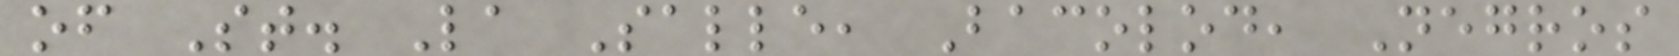of St. La Salle, Bacolod, Negros
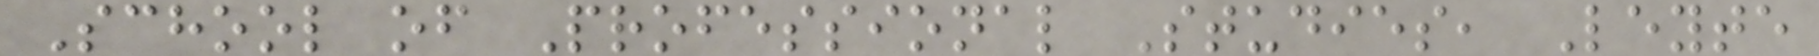School of Professional Studies, Leyte
